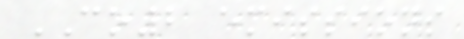CO2 emissions
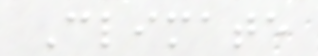Climate
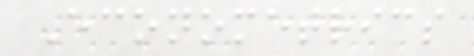Econometrics
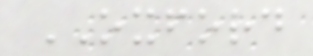OXFORD
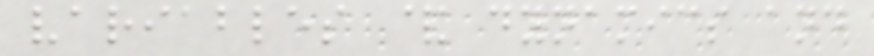variables & dynamics and
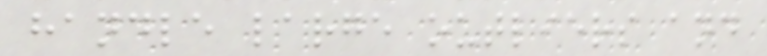handle large outliers and
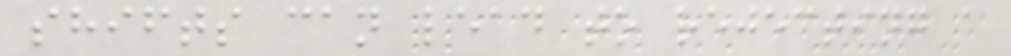shifts can lead to rejecting a
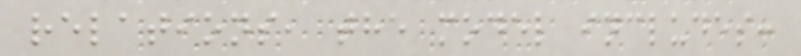relations, the model includes:
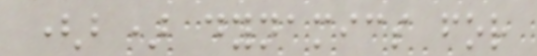(b) dynamics for
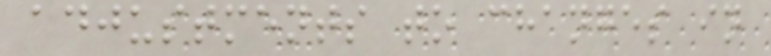adjustments to changes in
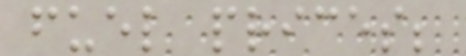fuel prices;
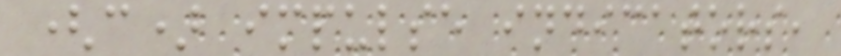(c) impulse indicators,
